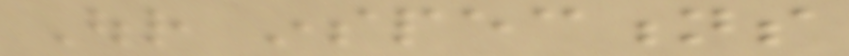Our inspections
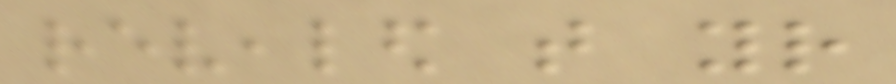revealed that your
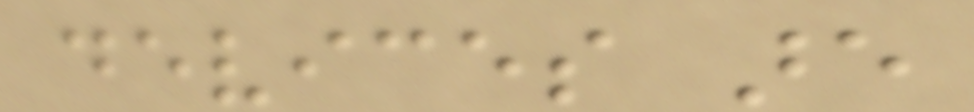devices are
